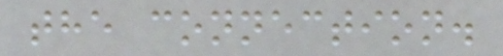the connection.
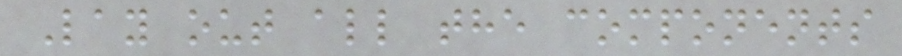Lay out all the components
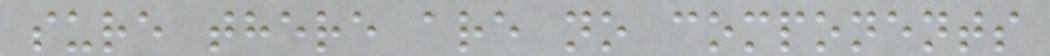sure there are no components
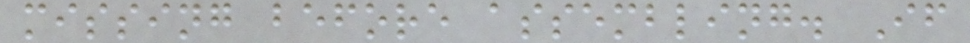missing before assembling. If
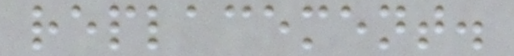replacement.
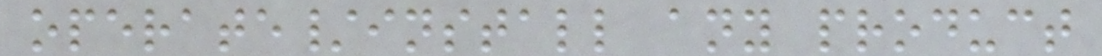operate/install any product
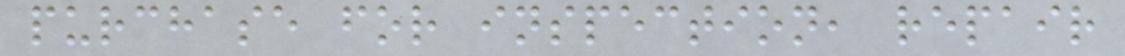purchase for inspection, repair
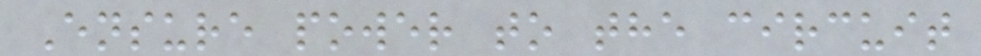Ensure power to the circuit
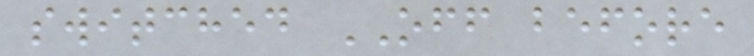switched OFF before
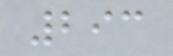293
